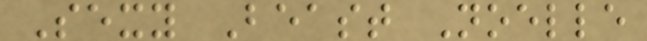Sexy Beast Noelle
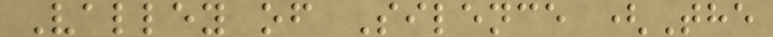Valley of Silence (The
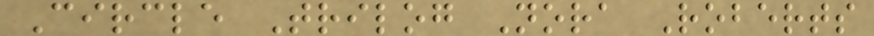Circle Trilog Nora Roberts
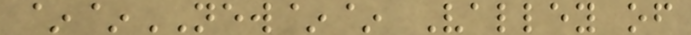~~NEW~~ Valley of
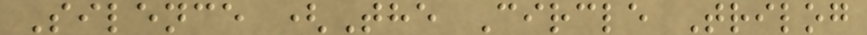Silence (The Circle Trilog
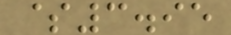$3.95
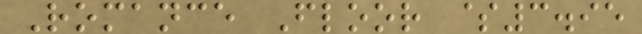Romance Floor $3.95
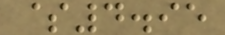$4.95
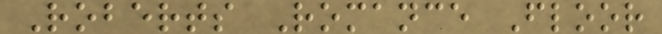Roberts Romance Floor
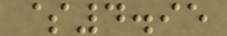$4.95
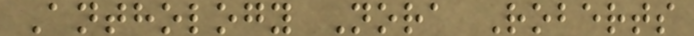Anthology Nora Roberts
